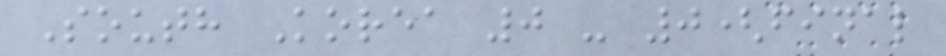South Korea 0 - 0(final
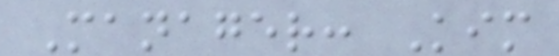Manager: Kim
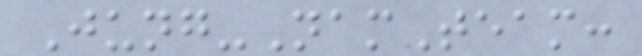Jung-NamTeam:
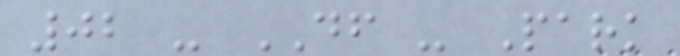02 - DF - Park
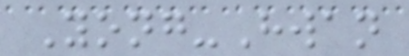Yong-Hwan
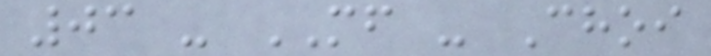03 - MF - Choi
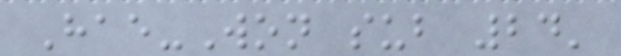Hae-Won sub 24'
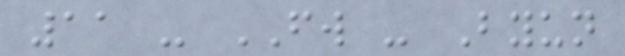11 - FW - Byun
